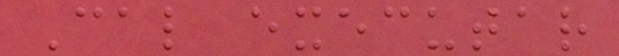Cal executar
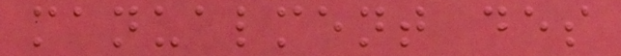manualment des
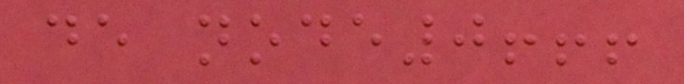de node0!!!
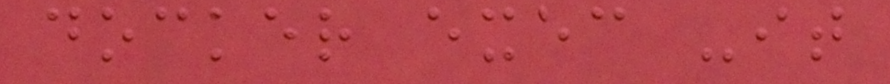docker exec -it
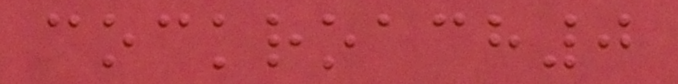cockroach0
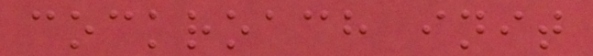cockroach init
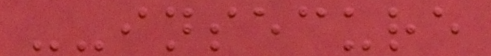--insecure
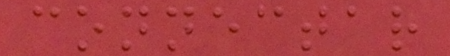connectar
